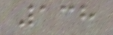138
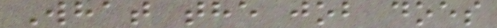What the job does
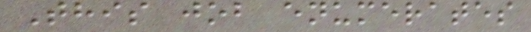This job enumerates
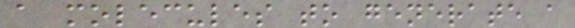a molecules to generate a
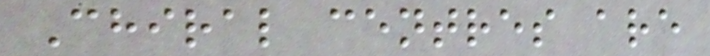Chiral centres are
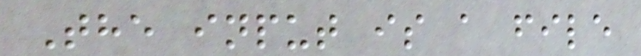The input is a file
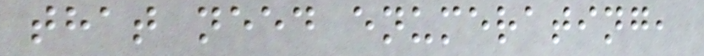that need enumerating,
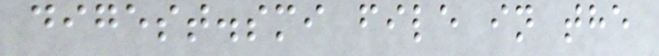digest.smi file in the
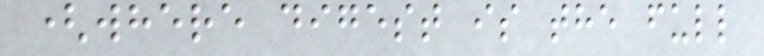(where digest is the full
